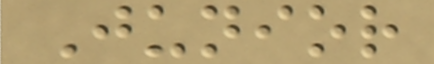Junior
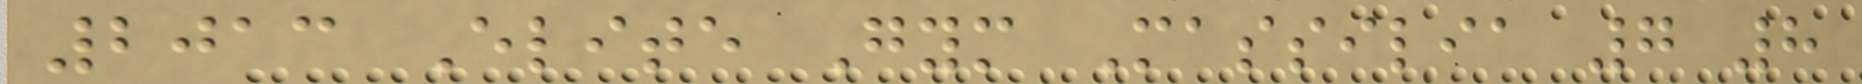2013 Elite Gym Massilia 7 8
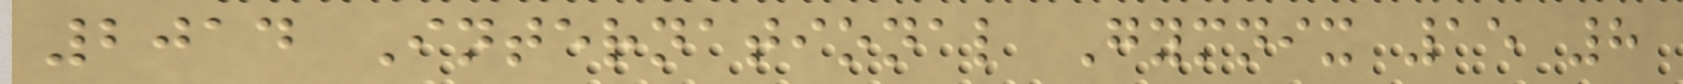2014 International Gymnix 15 8
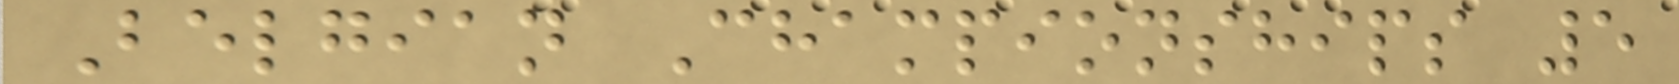Belgian Championships 5
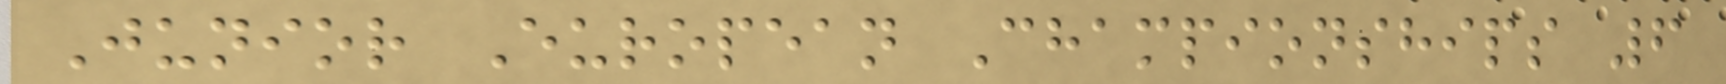Junior European Championships 6
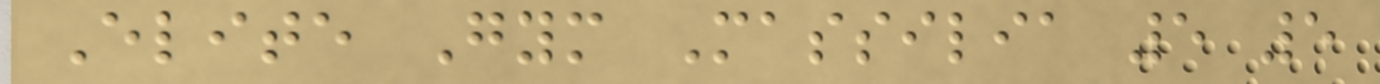Elite Gym Massilia 5 5
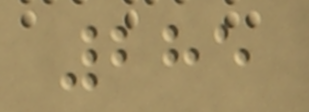285
